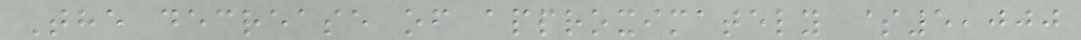The decrease of approximately $5,000
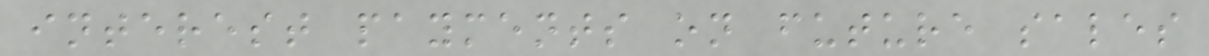interest payments on future sales
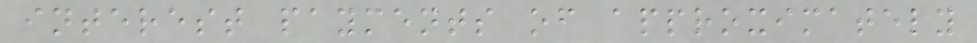interest payments of approximately
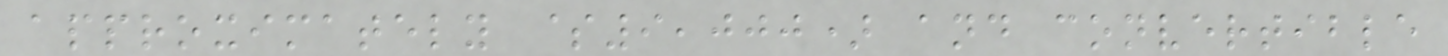approximately $9,000) and convertible
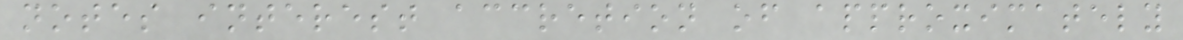notes interest accretion of approximately
